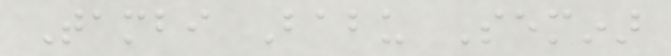Tambi Babu Seminar
